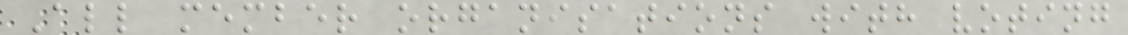All member organisations with voting
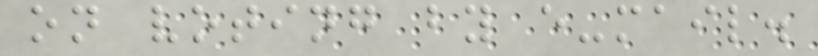on voting by e-mail.
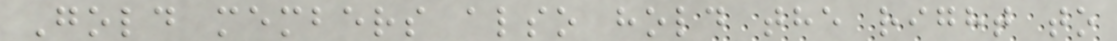Gold members also hold the right to
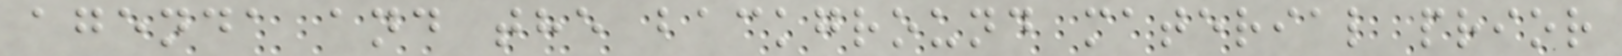agenda and the background material prior
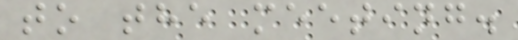to the meeting.
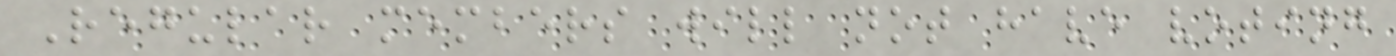Regular members will not have voting
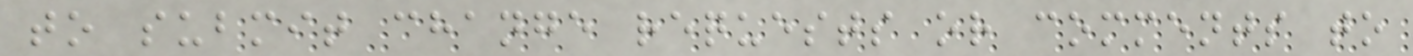to submit change requests or comments to
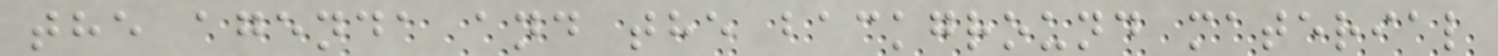the agenda and the background material
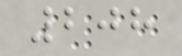208
